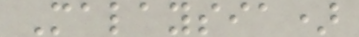Malaysia)
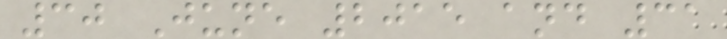30 June 2015 and 31
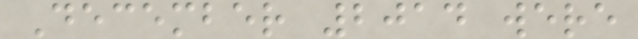December 2014 were
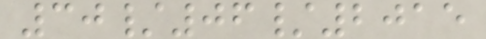30/06/2015
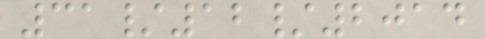31/12/2014
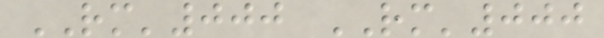RM'000 RM'000
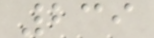239
